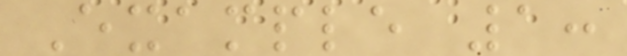Example 1:
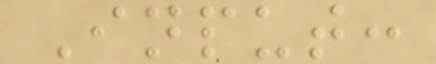Input:
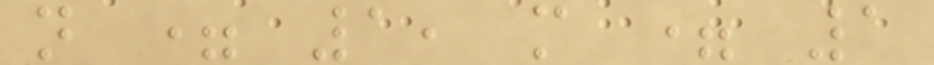n = 1, m = 1
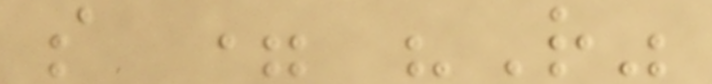s = "R"
